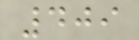409
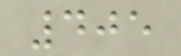405
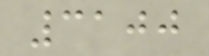3100
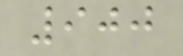900
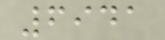6941
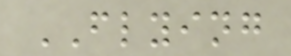FLYING
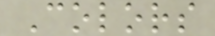Colors
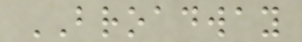BROADWAY
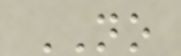NO
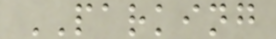PARKING
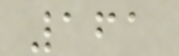161
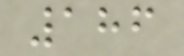186
